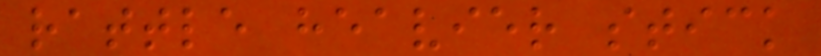rattle heavier stick
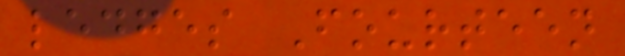ledges Fourteen
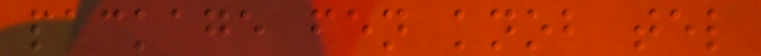package fen knob tel
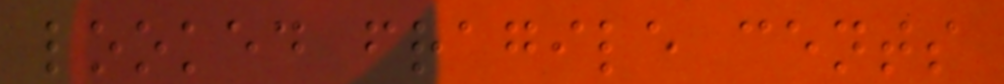looked fragile cents
